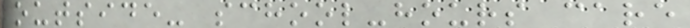outside- school-hours care
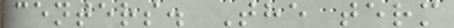centers. The term
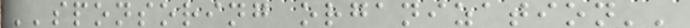''sponsoring organization''
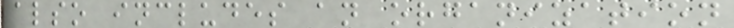also includes an organization
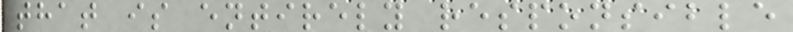that is entirely responsible
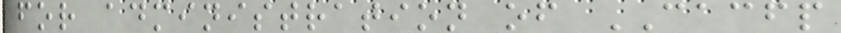for administration of CACFP
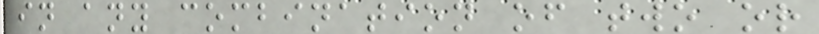in any combination of two or
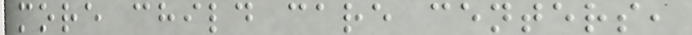more child care centers,
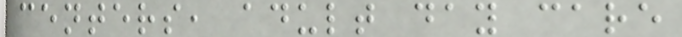centers, adult day care
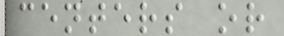centers or
